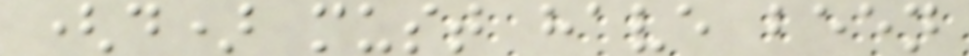(d) must have been
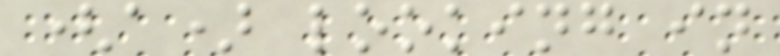(a) looking in
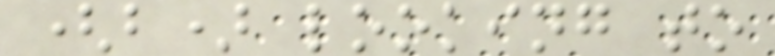(b) looking to
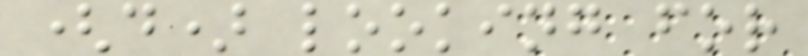(d) looking for
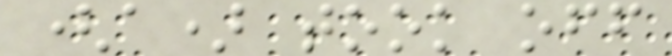(a) took off
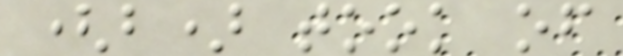(b) took of
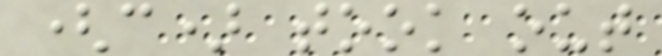(c) took out
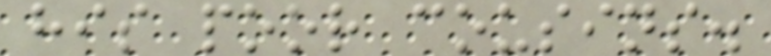his poor cousins.
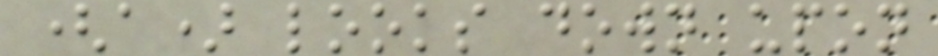(a) looks down upon
